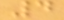4
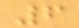6
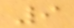9
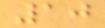10
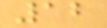12
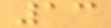13
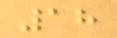18
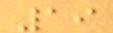19
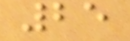25
